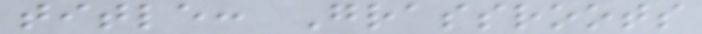title: Grassroots
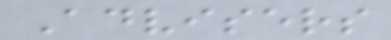Advisers
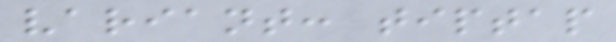variant: tiptap
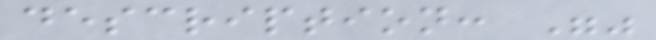description: ""
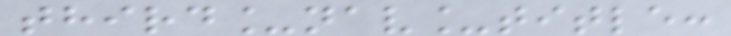third_nav_title:
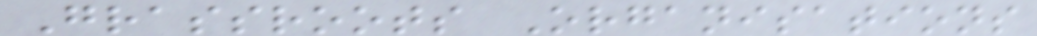Grassroots Organisations
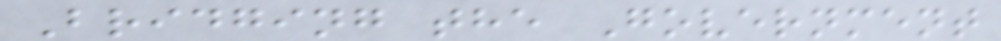Bridging the Government
